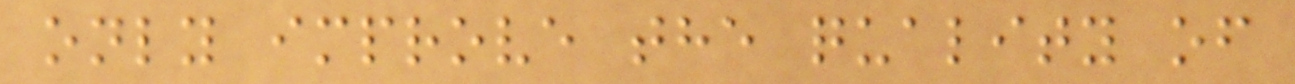only improve the quality of
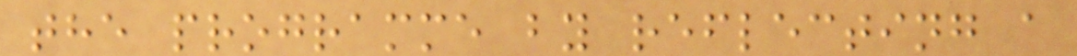the programme by reflecting a
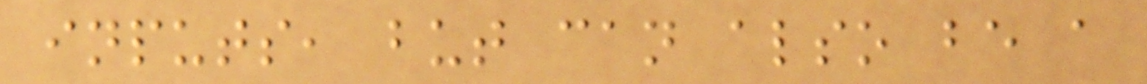inputs, but can also be a
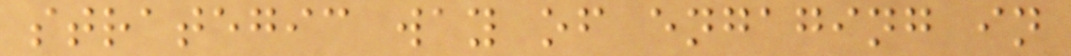strategic way of engaging in
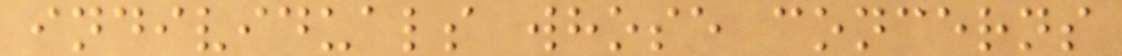individuals whose concerns
